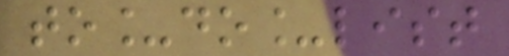to_do_list
